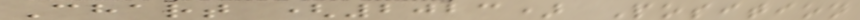Chart (2023) Position
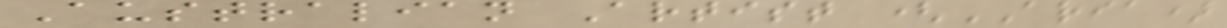Australian Artist (ARIA)
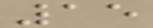15
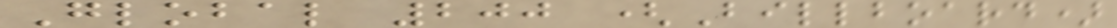Global 200 (Billboard)
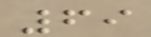69
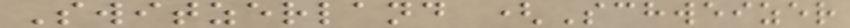Switzerland (Schweizer
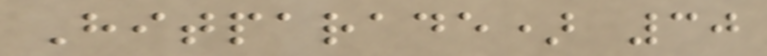Hitparade) 30
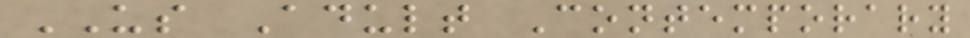US Adult Contemporary
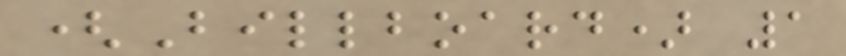(Billboard) 1
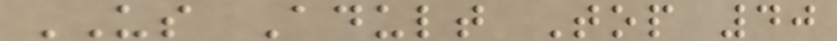US Adult Top 40
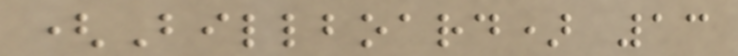(Billboard) 13
